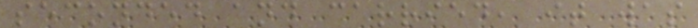seconded and carried, it was
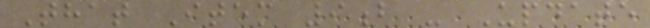That Item 9b - Update
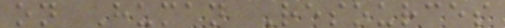on Human Resources
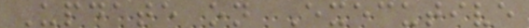Update on Executive
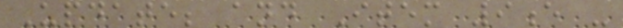Update; and Item 9e -
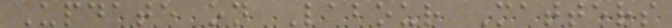Update on Labour Matters
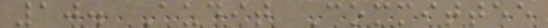10. Audit Committee
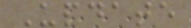Update
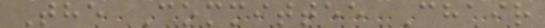The Committee Chair
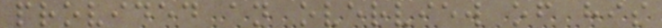provided an overview of his
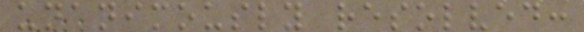unanimously resolved:
